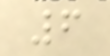6
